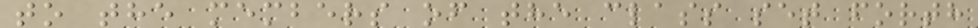to the members of the class set forth
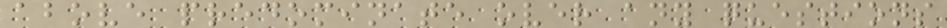above predominate over any questions
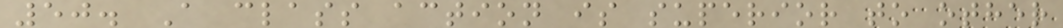50. A class action is superior to other
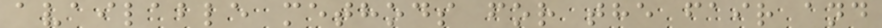available methods for the fair and
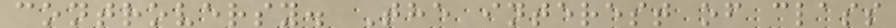controversy. The interest of class
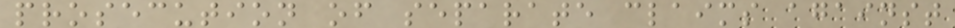prosecution of separate claims against
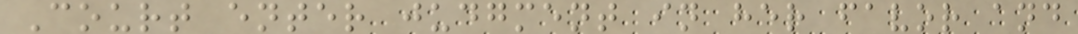Court enter judgment in her favor and
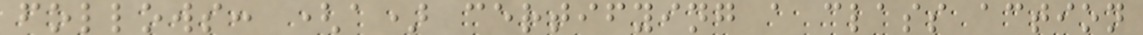follows: (a) certifying a class action
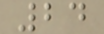24
